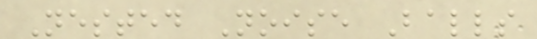Nested Noise Balls
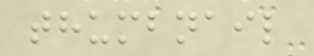thumbnail
